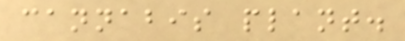cannabis plant.
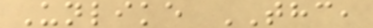Unlike THC,
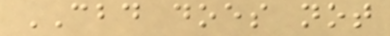CBD does not
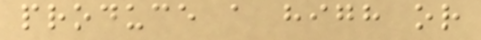produce a high or
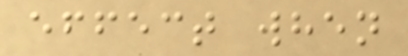effect when
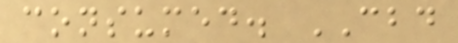consumed. CBD
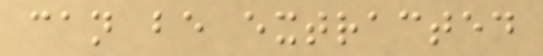can be extracted
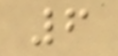6
